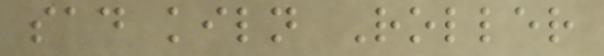sad kiln Roller
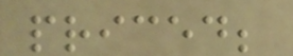priced;
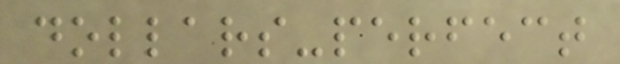dollars-perfect
